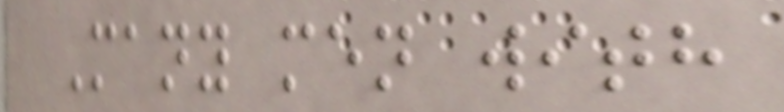Many men with
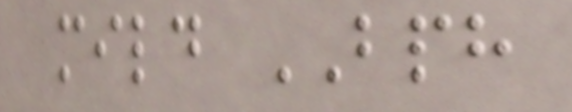mild BPH
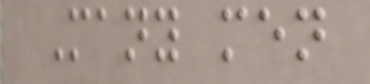Many men
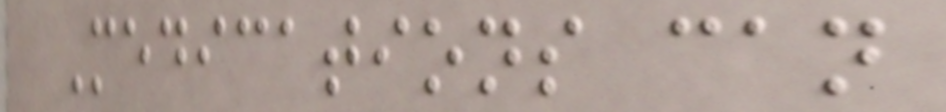Medications can
